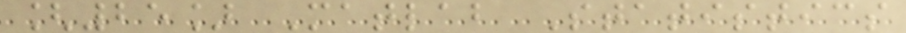[25] Matlab Statistics
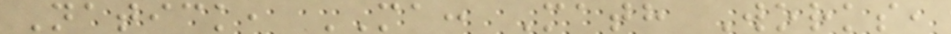Natick, MA: Math Works,
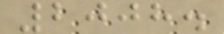2008.
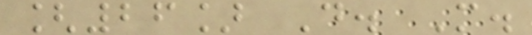[26] D. M.
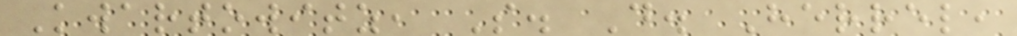Kwartowitz, S. D. Herrel,
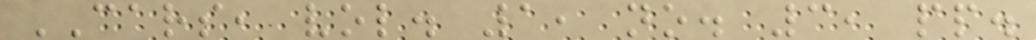CARS, vol. 1, no. 3, pp.
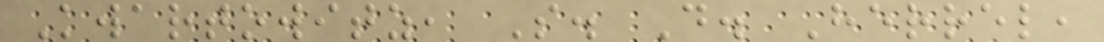Kwartowitz, S. D. Herrel,
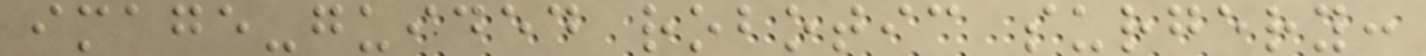image-guided robotic surgery:
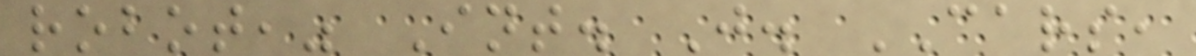robot," Int. J. CARS,
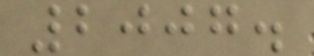2007.
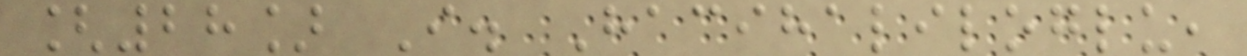[28] I. Hacihaliloglu,
